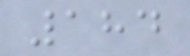184
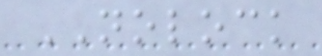NOLOCK
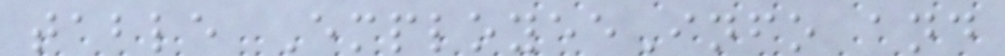table EmployeeInfo and
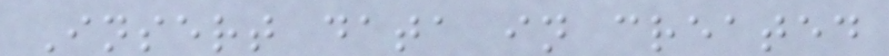Insert data in created
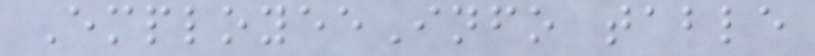EmployeeInfo table
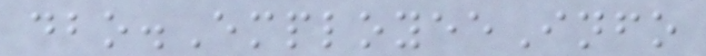dbo.EmployeeInfo
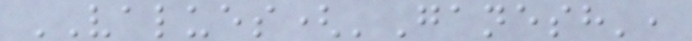VALUES('Ganesh',
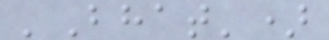'Bhat')
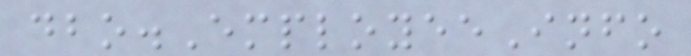dbo.EmployeeInfo
